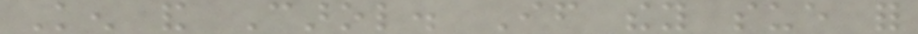Ken and Carol. If they sue for
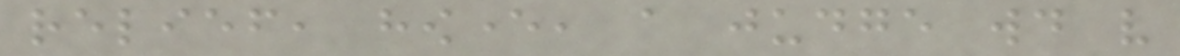relief, however, a judge would very
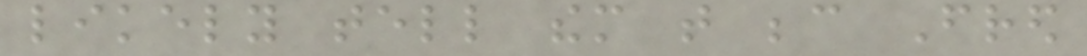likely tell them that because Fred
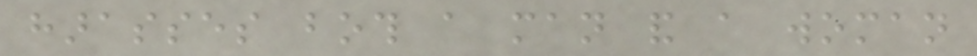harasses both a man and a woman
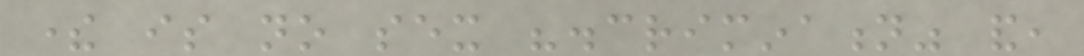there is no sex "discrimination" and,
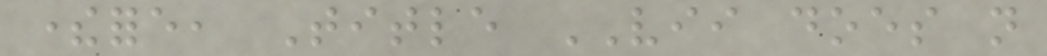therefore, Title VII does not
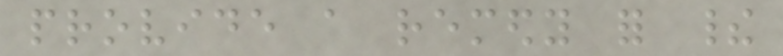provide a remedy for their
